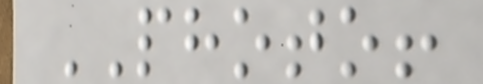PHOTO!
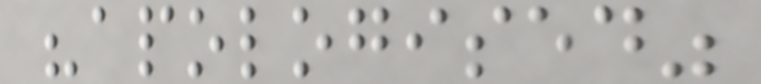"apologised"
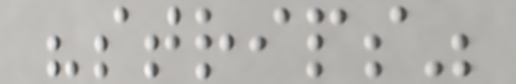"strips"
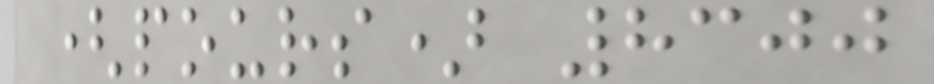(pours) 8300
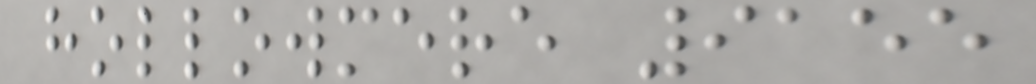hollowmere 9155
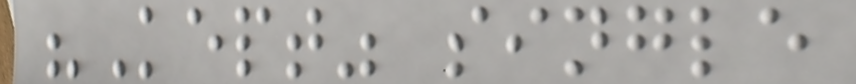"Kept" single
